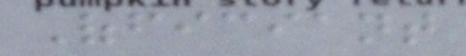Officiant
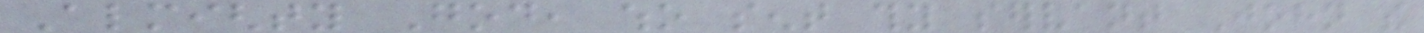Almighty God, who sent thy servant John the
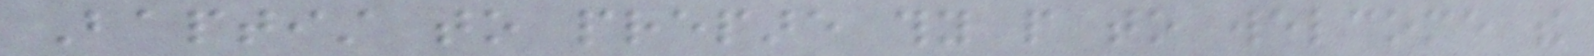Baptist to prepare thy people to welcome the
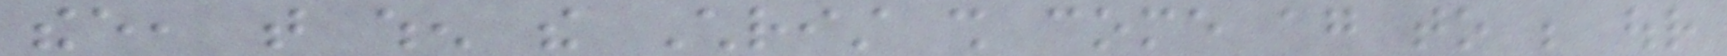thee, that when the Christ shall come again to be our
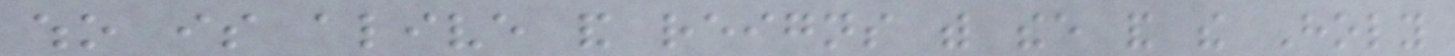who is alive and reigns with thee and the Holy
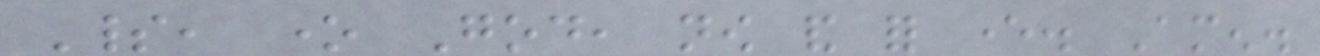Spirit, one God, now and for ever. Amen.
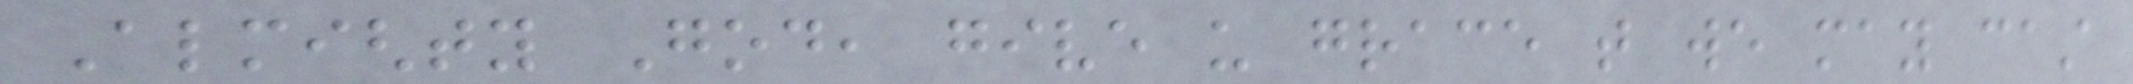Almighty God, give us grace that we may cast
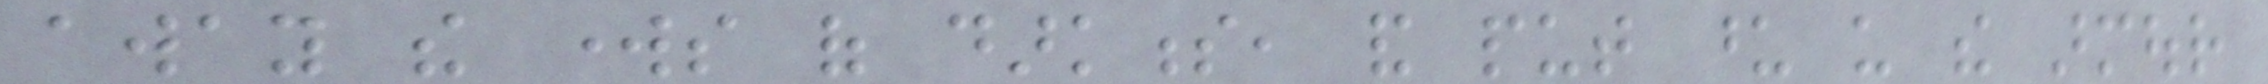away the works of darkness, and put upon us the armour
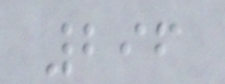296
